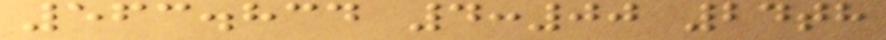563.834 4:00 24th
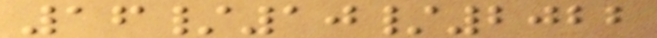16/10/2022
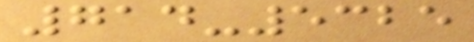714-5325
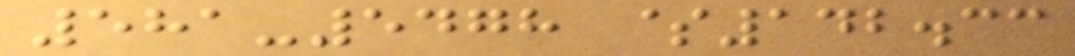581-5478 $142.33
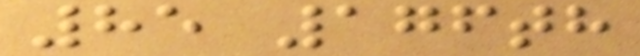85 176th
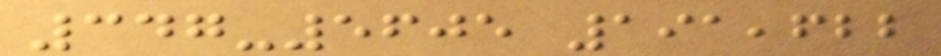347-5605 191,622
